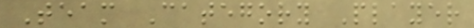Team Category Player
